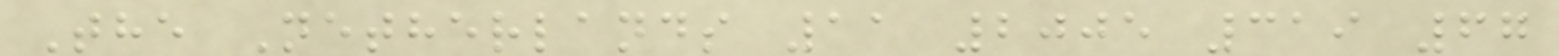The Netherlands 11 2005 319 67
